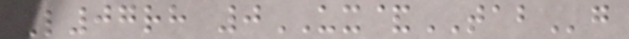L07rh 0UX&TABg
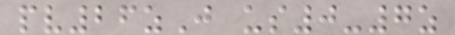pv26zJ us0-7z
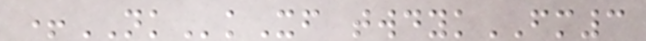+NKkXf twdykFM3
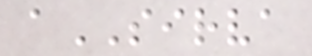aSIRVA
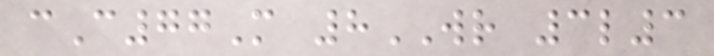cC77M 8WR 3l3
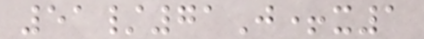51/71J+x1
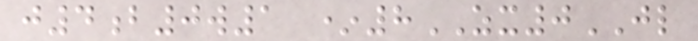j4b0w1 *8ZX0JL
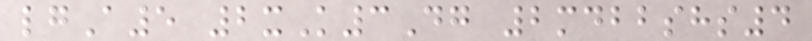lgA5 2xK3Dg 2mdbbshs4
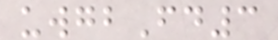uwgbFd3
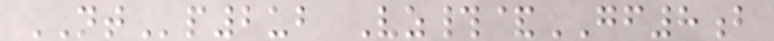NTp2ub Vz#&GF8b
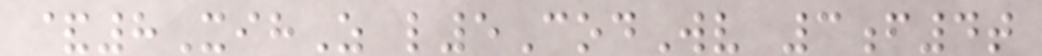&8XihZ l5CodWv 3f4t
